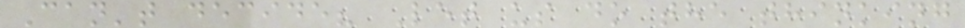Can't decide? Let us do the thinking
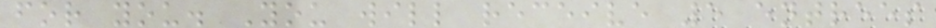for you. You will receive 5 entrees
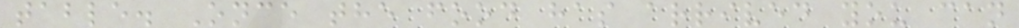table. Once the food has arrived you can
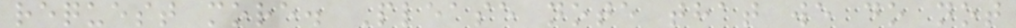request more. Please note that we do not
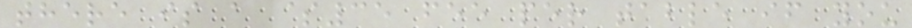there is a $35 fee per table if you
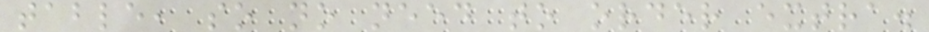table, so no need to order extra.
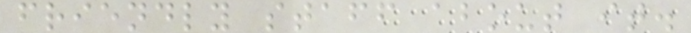friendly staff about it.
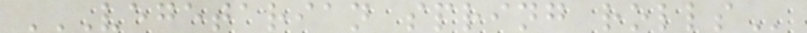VEGETARIAN SPRING ROLLS
